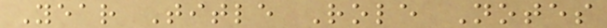Year Title Role Notes
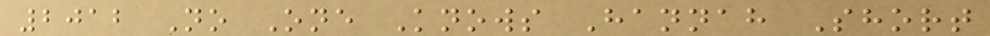2012 No One Knows Hannah Short
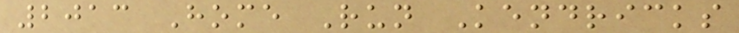2013 Home Run Kendricks
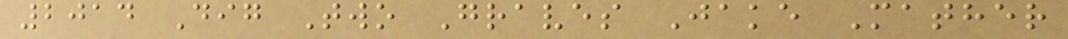2014 Dig Two Graves Jake Mather
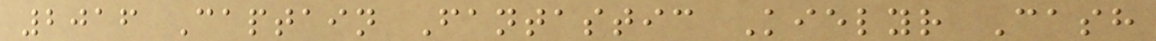2016 Captain Fantastic Kielyr Cash
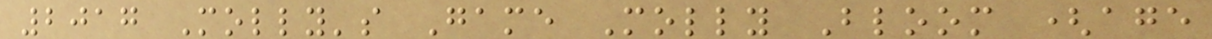2017 Molly's Game Molly Bloom (age
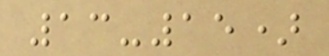13-15)
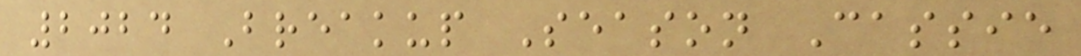2024 Breakup Season Cassie
